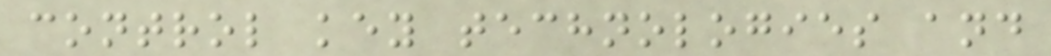control key technologies and
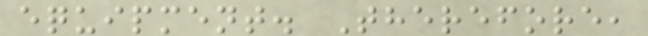equipment. Therefore,
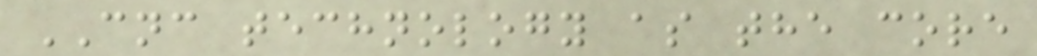CNC technology as the core
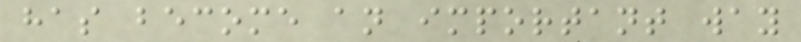has become an important way
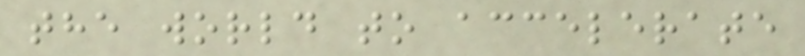the world to accelerate
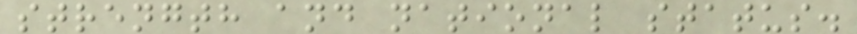strength and national status.
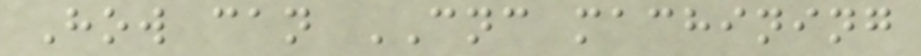How can CNC machining
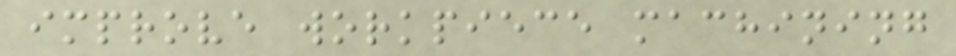improve workpiece machining
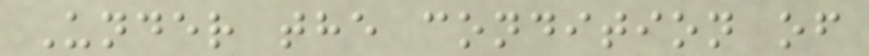Under the condition of
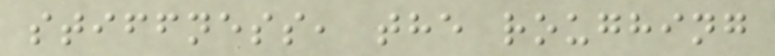stiffness, the roughing
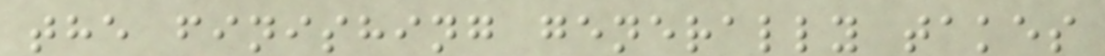the finishing generally takes
